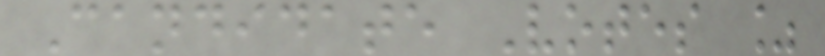Candidate Votes %
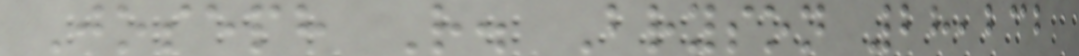Joseph R. Bryson 28,232
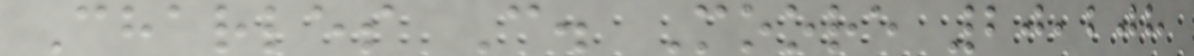Charles C. Moore 20,208
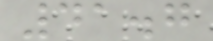41.7
